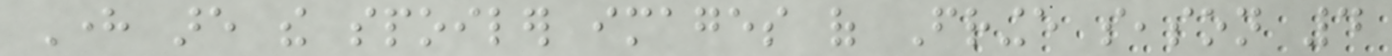Here are the spoiler images of Fringe season 4
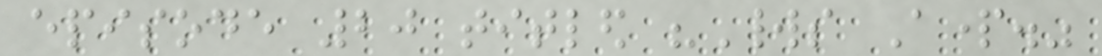episode 20 titled "Worlds Apart."
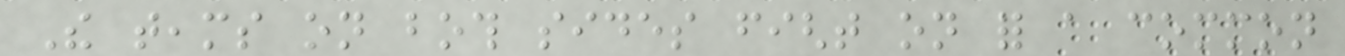The teams on both sides fight on for a common
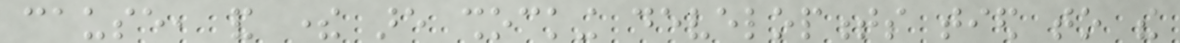cause, and there are shocking developments tied to the
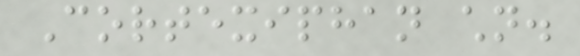Cortexiphan children.
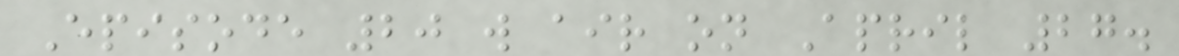Episode 20 will air on April 27.
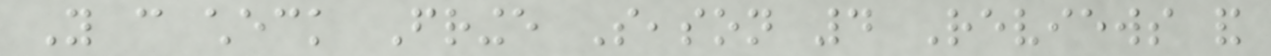You can check Fringe Season 4 Reviews and
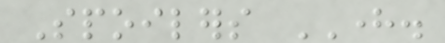Spoilers HERE.
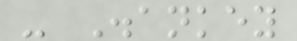- Disankey
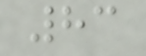83
